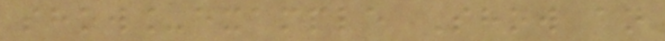show_example Show an
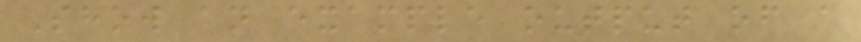Show an example output of a
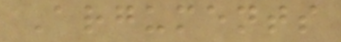Arguments
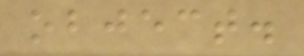object.
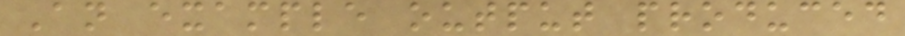An example output produced
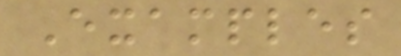Examples
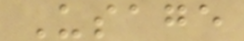Usage
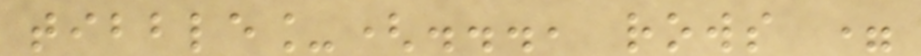tibble_(..., rows =
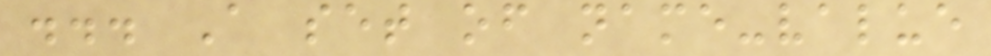... A set of name-value
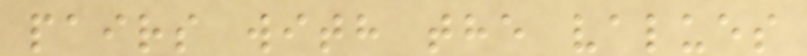pairs with the values
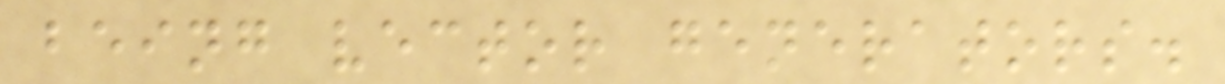being vector generators.
